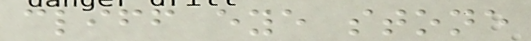cliff eye stone
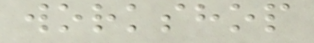workshop
